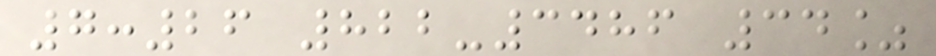7:26 822-3486 34%
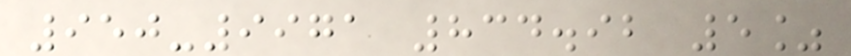950-9971 834.92 5%
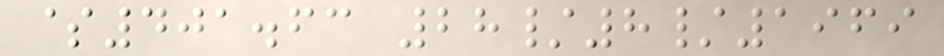$401.63 28/8/1969
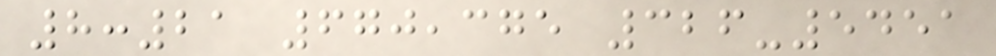8:21 670,375 326-5451
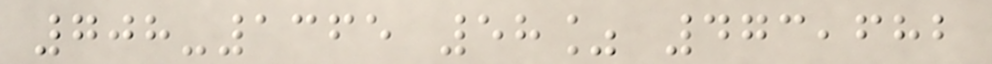708-1365 58% 473,682
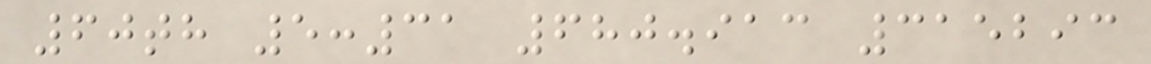60th 5:31 680.913 315293
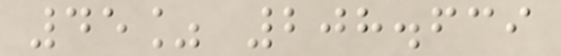45% 208.639
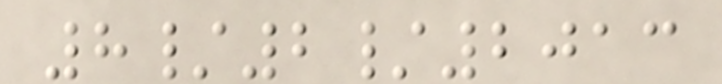8/2/2013
